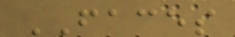FACES
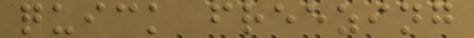quick freezing
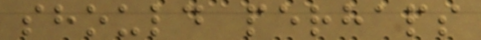should perhaps
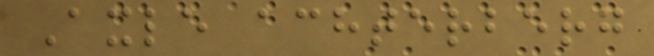Axle achterberg
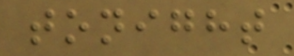tonight
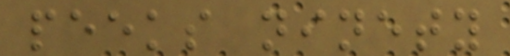peeks ninety
